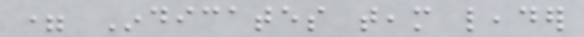= Indicates team leader
